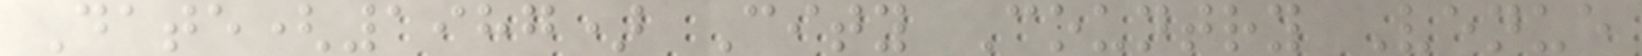Date(1987) City Country Venue
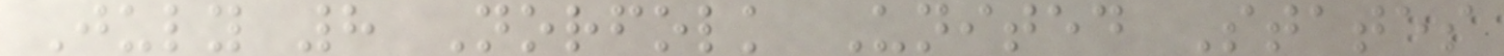July 8 Norfolk United States
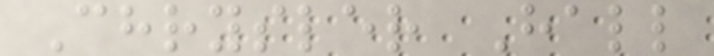Chrysler Hall
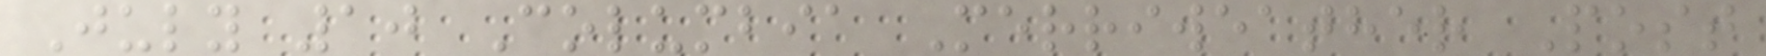July 10 Columbia Merriweather Post
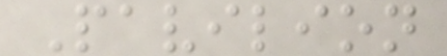Pavilion
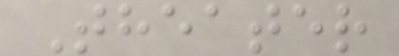Theater
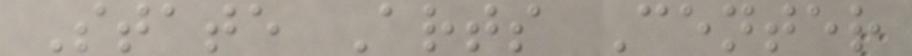State Arts Center
